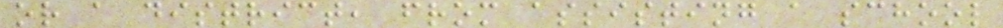or a district, from assisting a school
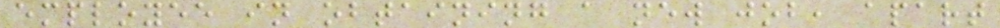employee in obtaining a new job, apart
